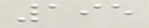195
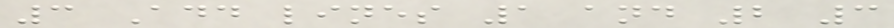3 Add lines 1 and 2 3
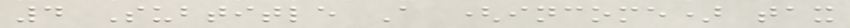4 Subtitle A (income) tax
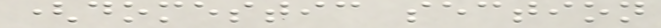(domestic section
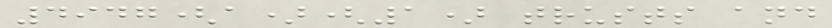4947(a)(1) trusts and
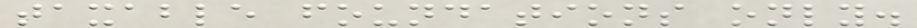taxable foundations only.
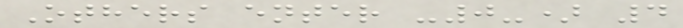Others enter -0-) 4
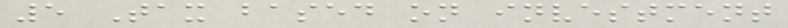5 Tax based on investment
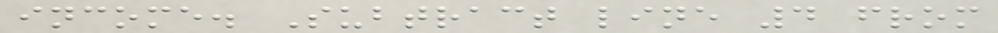income. Subtract line 4 from
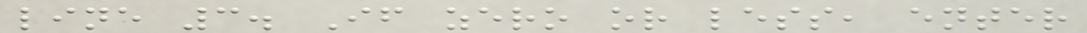line 3. If zero or less, enter
